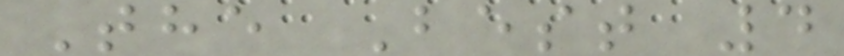The Best 4
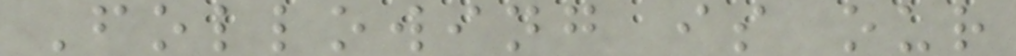Following is our
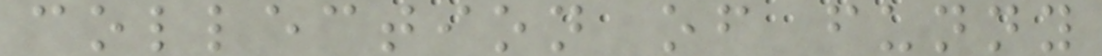collection of funny
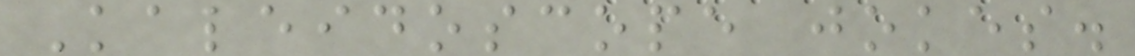Kaleidoscope jokes.
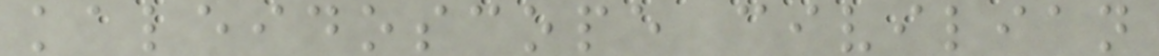kaleidoscope civilian
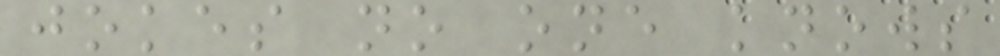jokes no one knows
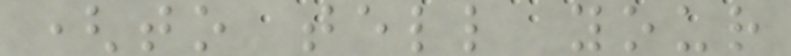(to tell your
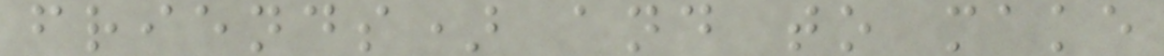friends) and to make
